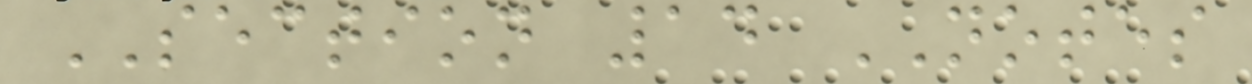SECTION 14 NOTES
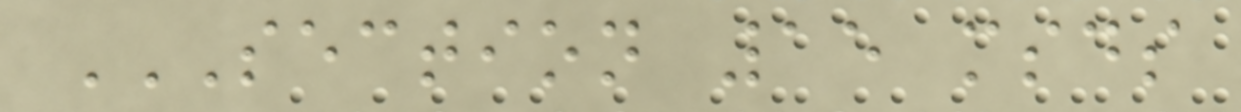SECTION 15 MSDS
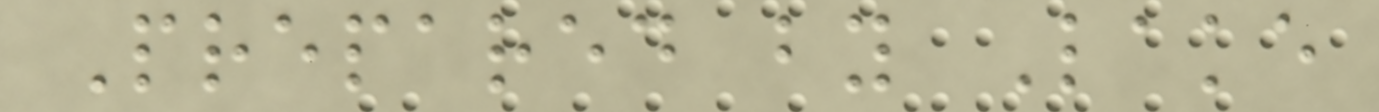Prepared by Lake
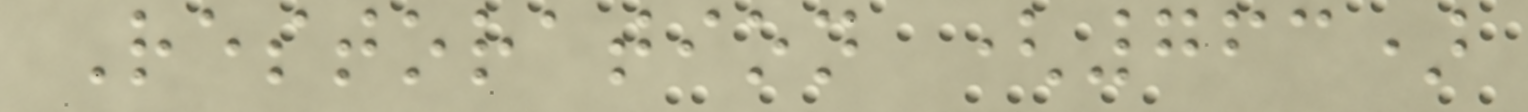Restoration (763)
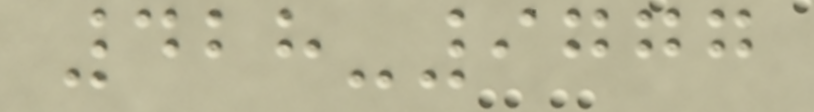428-9777
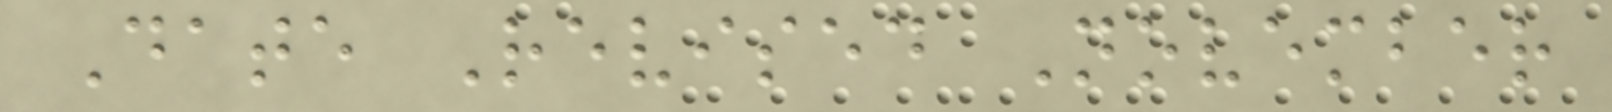Date Revised November
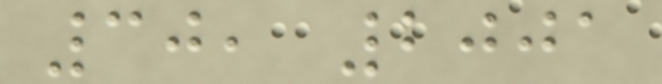30, 2001
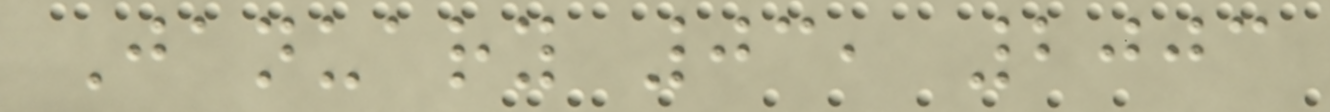January 03, 2003
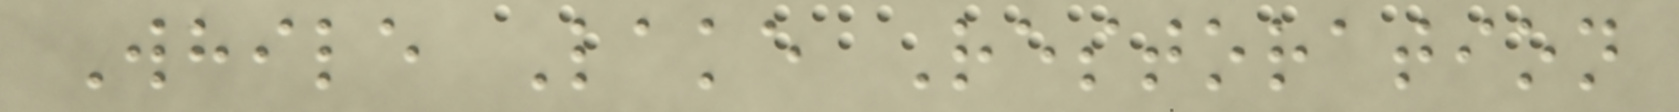While Lake Restoration
